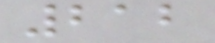212
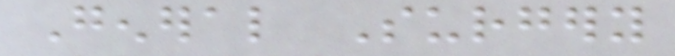General Surgery
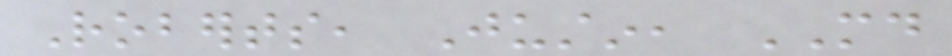Roberts, Justin, MD
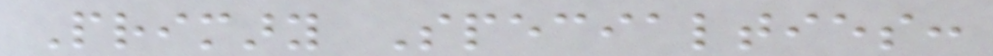Primary Specialties:
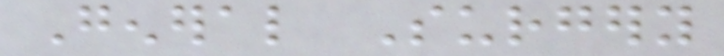General Surgery
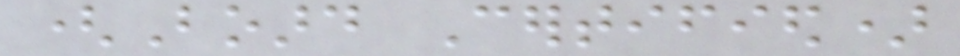(Board Certified)
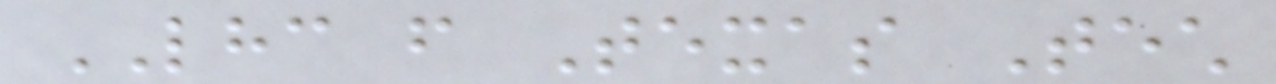LHC from Texas Tech
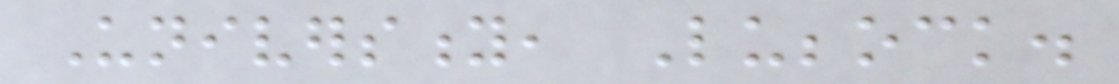University, Lubbock.
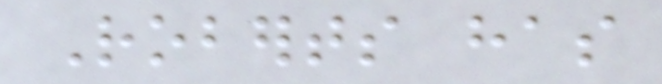Roberts has
